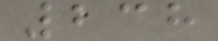238
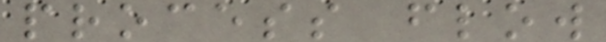process flow
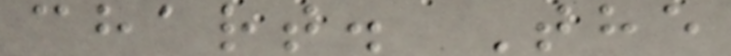chart. The
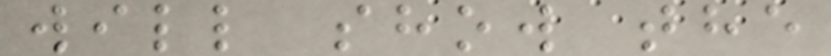will show the
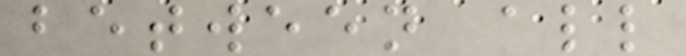between all
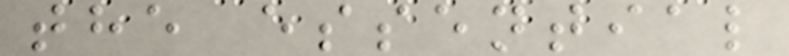the essential
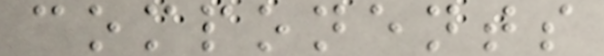components
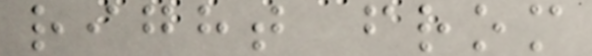right from
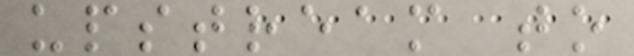upstream to
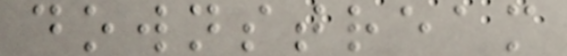downstream
